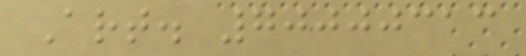Art. 70000313
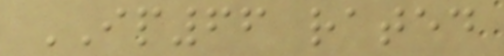IP66 rated
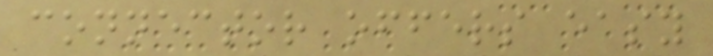connector offers easy
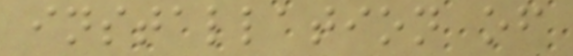installation of
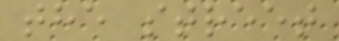the street
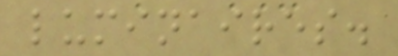luminaires.
